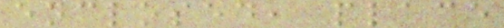enclosed, place
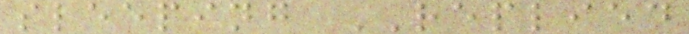sleeping REPLIED
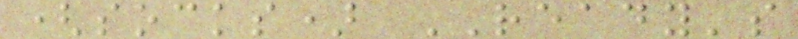(socks) READY's
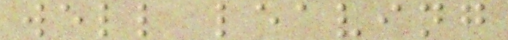well leaving
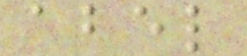abel
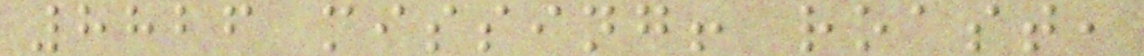8826 missing! roast,
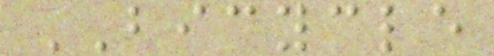BICYCLE
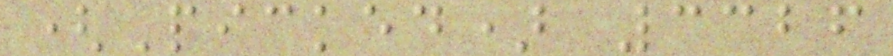(Picked) 3326
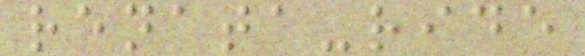renata-ride
